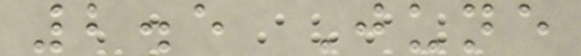2.5 June
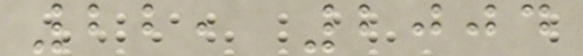22, 2004
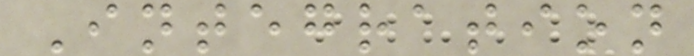Integration
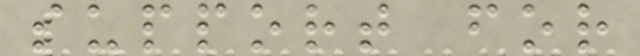support for
